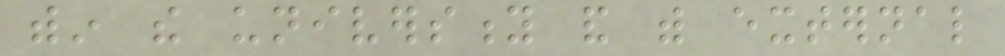within the university and with external
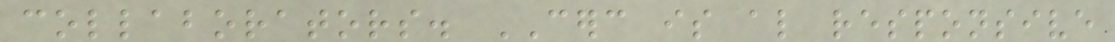collaborators. CERC is also responsive
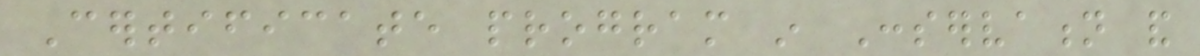Certificate program in Conservation and
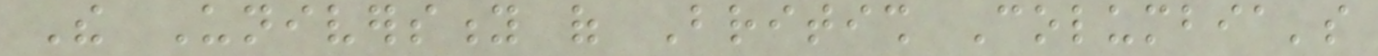The University of British Columbia's
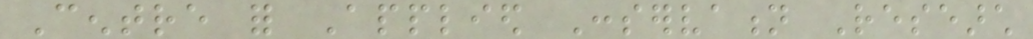Centre for Applied Conservation Research
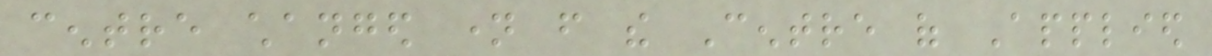centre changed name from the Centre of Applied
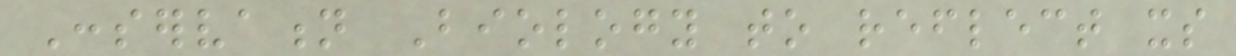Conservation Biology to reflect its
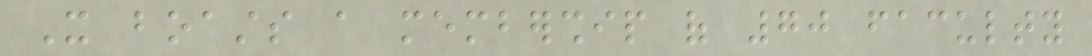It boasts a membership of 70 faculty
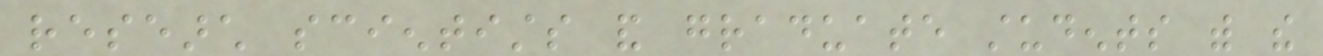research scientists and graduate students with the
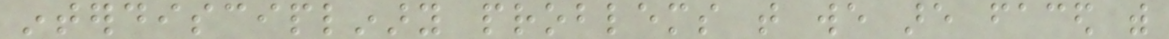interdisciplinary problems that we are faced with
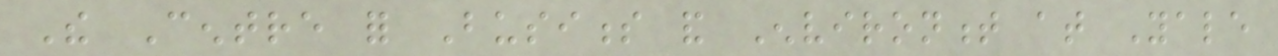The Centre for Business and Environment at Yale
